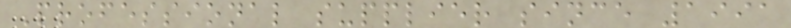Professional supplier since 1991
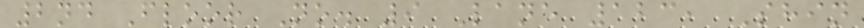2nd Floor No. 9 Lane 123, Shin
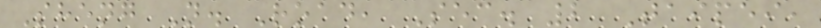Sheng N. Road, Sec. 2 Taipei,
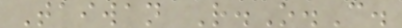Taiwan R.O.C.
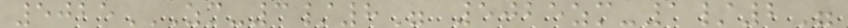5025ZM-3/8" 5025ZM-1/2"
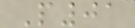P01
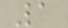1
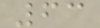63
